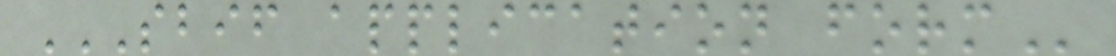SBIF APPLICATION FORM
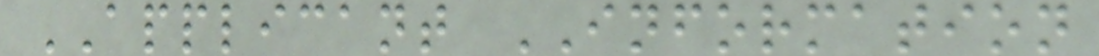APPLICANT INFORMATION
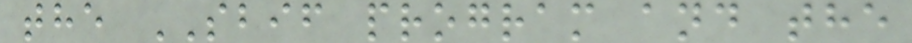the SBIF program and the
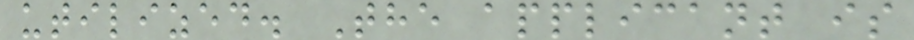utilized. The applicant is
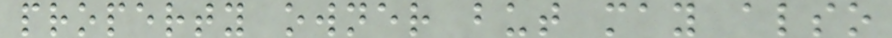property owner but may also
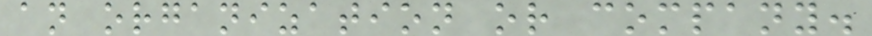an organization or company.
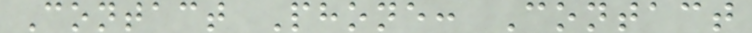Contact Phone: Contact
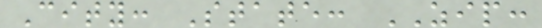City: State: ZIP:
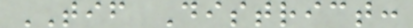TIF District:
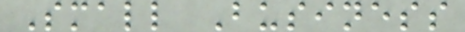Small Business
